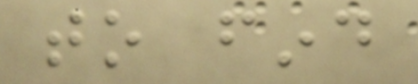to find
